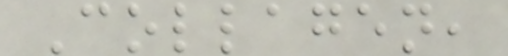Collagen,
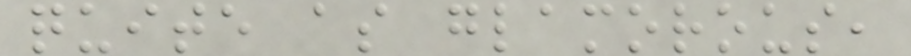quite as glamorous,
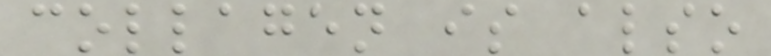collagen is also
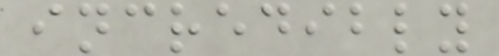incredibly
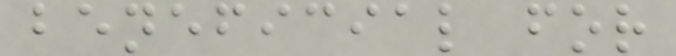beneficial for
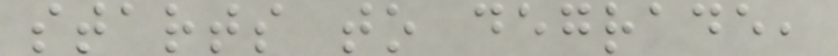starts to degrade,
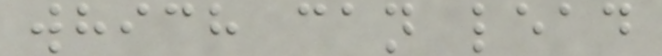which can lead
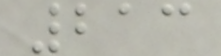213
